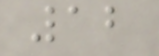12
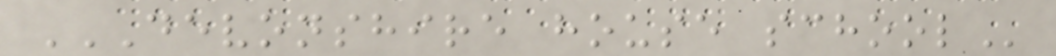DEVONSHIRE HOUSE SCHOOL
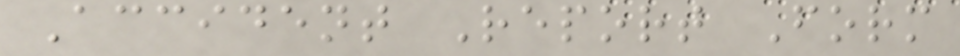Accident Report Form
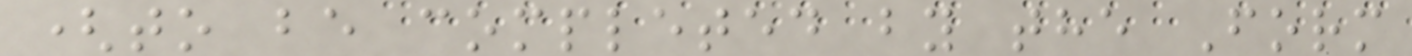(to be completed by the Form
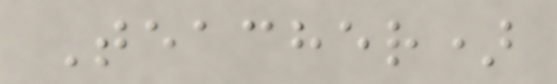Teacher)
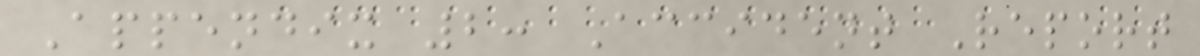Appendix 2: Accident Report
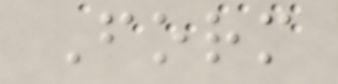Form
